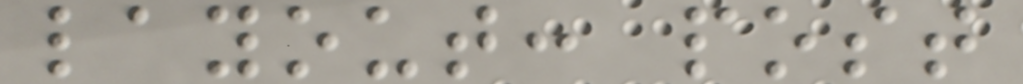layout: post
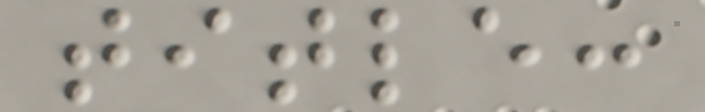title:
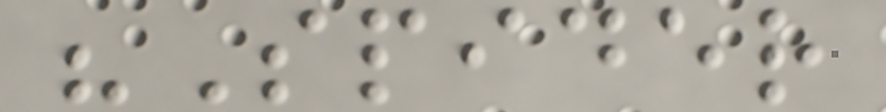"Spider
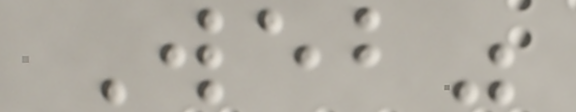Web"
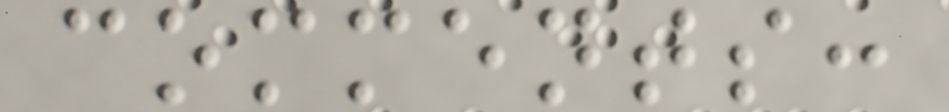comments:
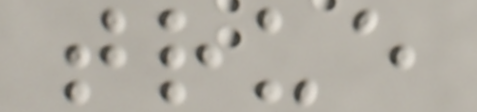true
